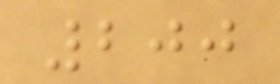200
